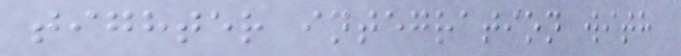tighter integration with
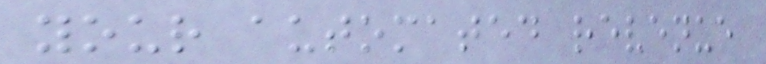your automated revenue
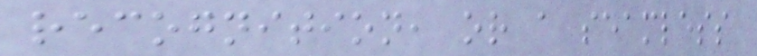recognition, or a seamless
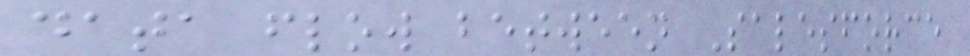data flow between Salesforce
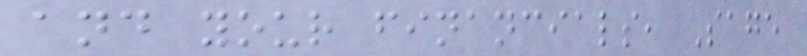and your financials, Sage
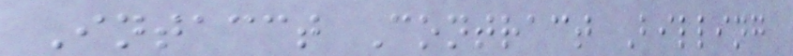Intacct Contract Billing
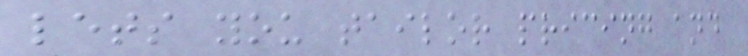lets you tailor pricing and
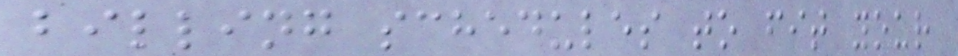billing schedules to fit your
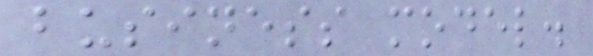business model.
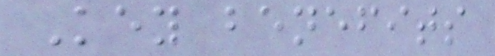Key benefits
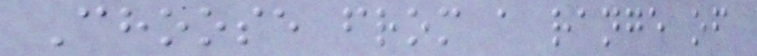Choose from a range of
